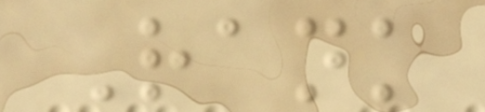Rank
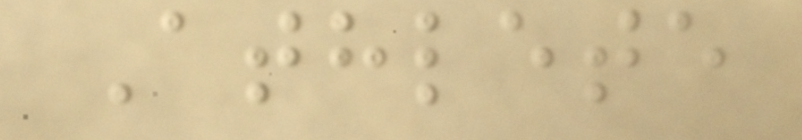Athlete
